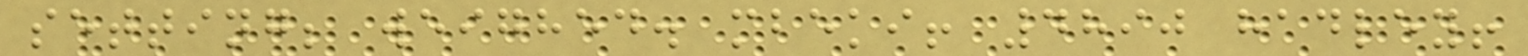setting; weighed. mbeki! 4890 hadley!
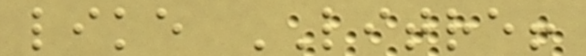like LITRE!
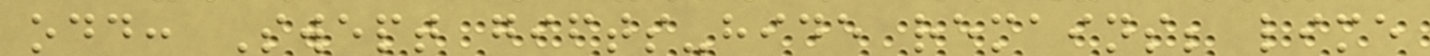odd: Swept gifts-hide remains; lime
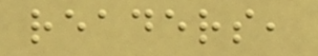readers,
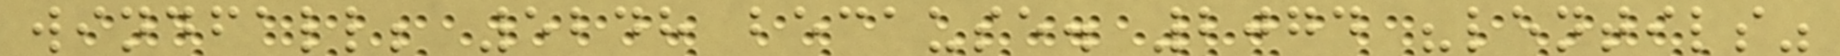windfall; 5248 because. 2074 "lentils"
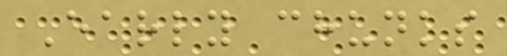Early chunks
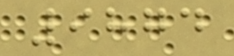9874
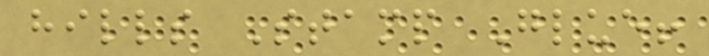hills Stamp Glue!
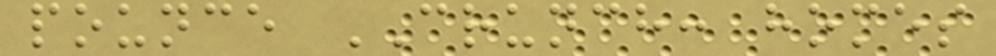pounce CRUNCH: homes
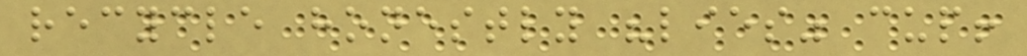recycle honestly "lies" cup!
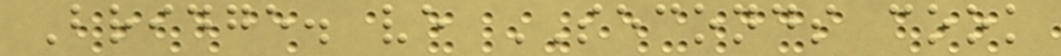Bridge. ve SECONDS cook
